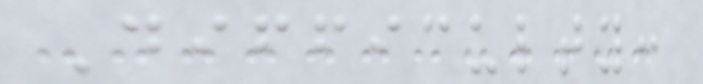Difficulty:
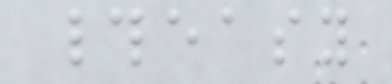#easy
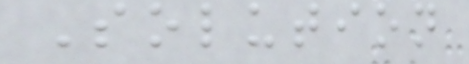Solution
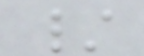/
